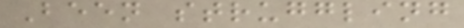Been struggling
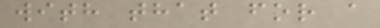with that for a
